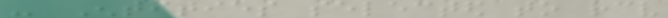- Entities selected to receive
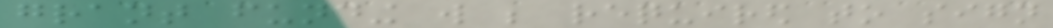grant funding will be required to sign
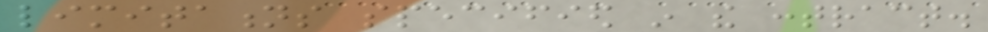limitations specified in the contract.
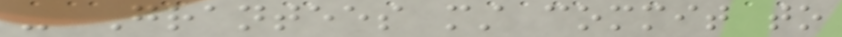- Grantees must commit to
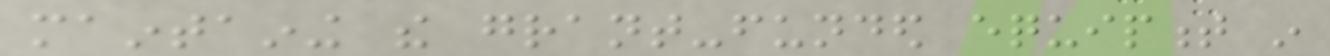maintaining the grant-funded equipment in
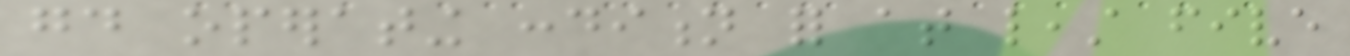good operating condition for at least five
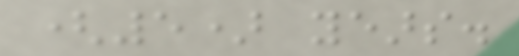(5) years.
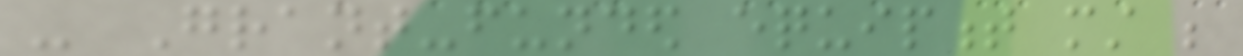- Grant-funded equipment must be
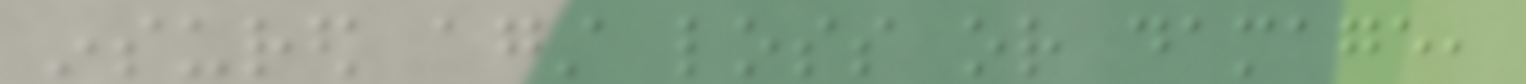insured against loss or damage,
